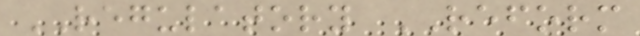REGULATORY REFORM
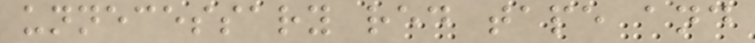unnecessary red tape and
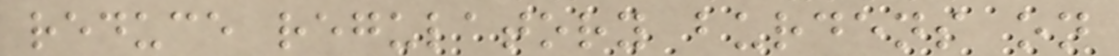reduce regulatory burdens on
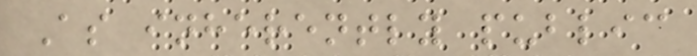As inherently public
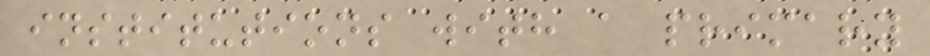institutions with a primary
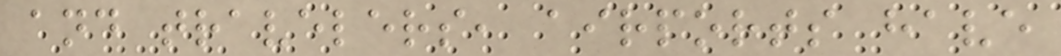and travelers, airports have
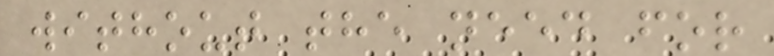without the need for
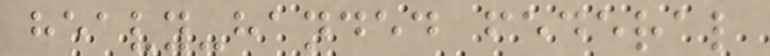heavy-handed federal
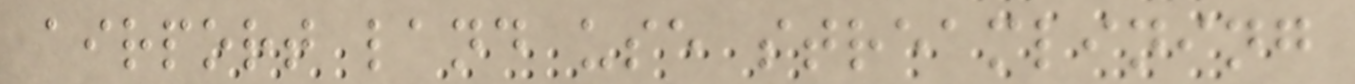airport land use streamlining
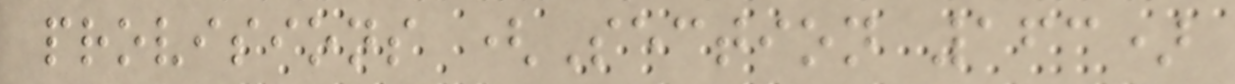provisions (Section 163)
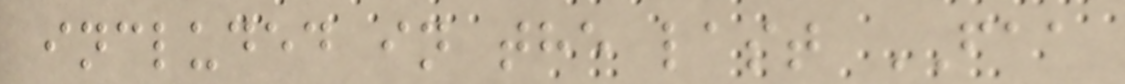included in the last FAA
